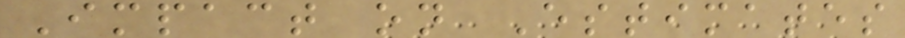Impact on Estimates
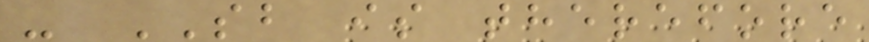- SB is therefore
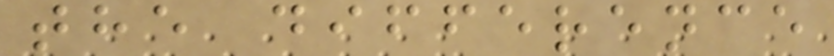the difference
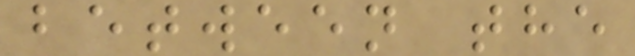between the
